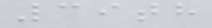39th
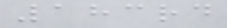183rd
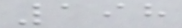198
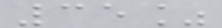35%
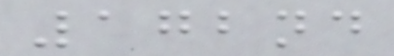172nd
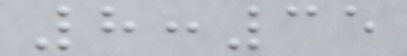8:35
